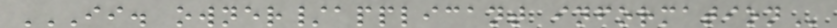II. OWNER/APPLICANT INFORMATION
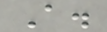A.
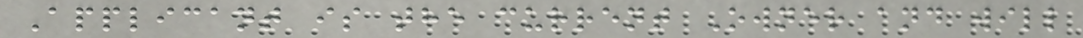Applicant is the current Owner and will
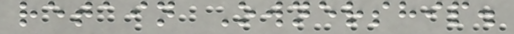retain Ownership.
